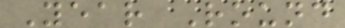Year Round
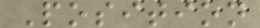Position
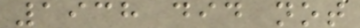1938 did not
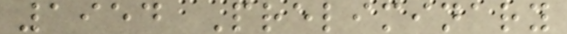1954 Preliminary
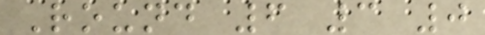Round 6 3 0
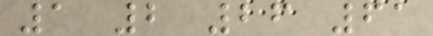1 2 26 61
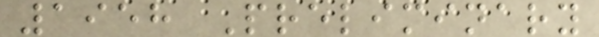1958 Preliminary
